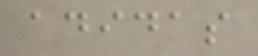adidas
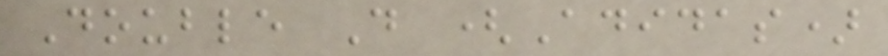Double D (Adidas)
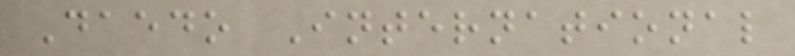Daedo International
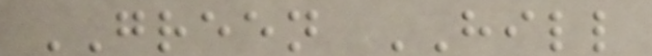GREEN HILL
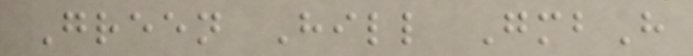Green Hill GmbH
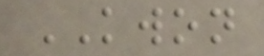KWON
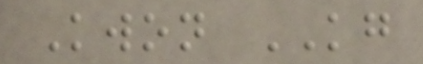Kwon KG
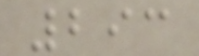293
